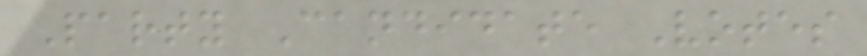Party Candidate Votes
